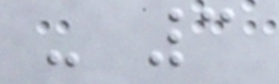- 3
